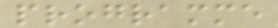programme
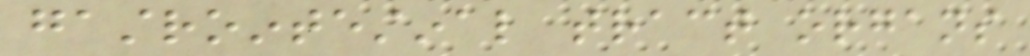gastrointestinal tract organs
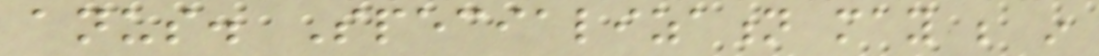anus. Specialization may be in
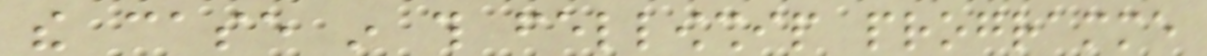the case in this fellowship programme
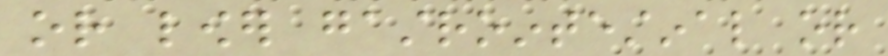or lower gastrointestinal or
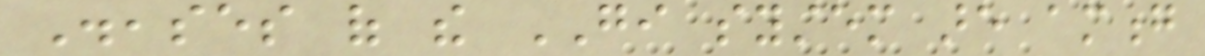Diseases of the GI system are among
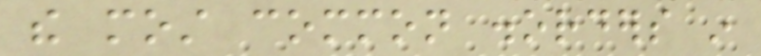the most common disorders in
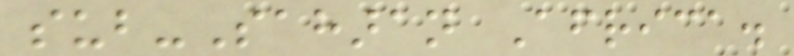sub-Saharan Africa.
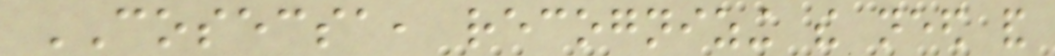COSECSA, recognizing the need and
